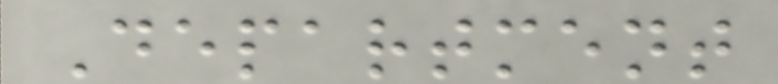Department
